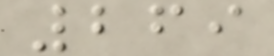269
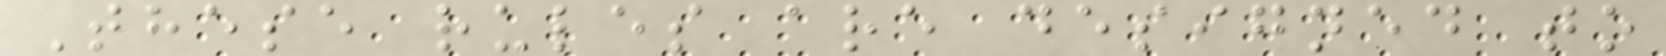These rules are designed to
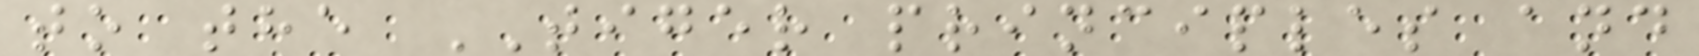to the TIGER principles and
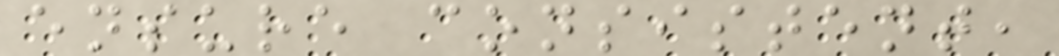ensure consistent,
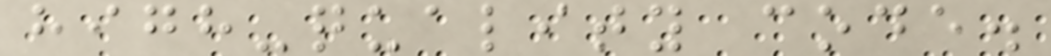high-quality code.
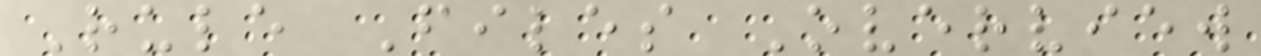Rule Files Overview
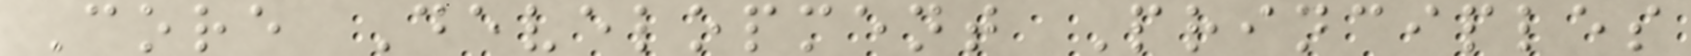Core Development Principles
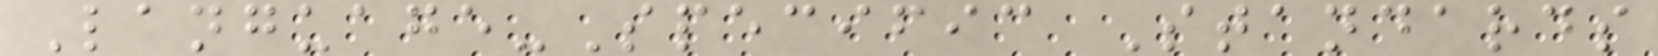Language-Specific Standards
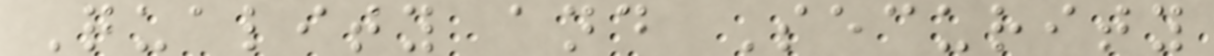Quality and Security
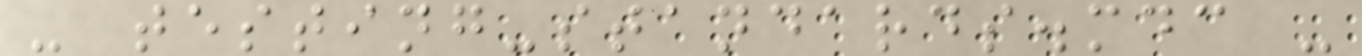- testing-standards.mdc -
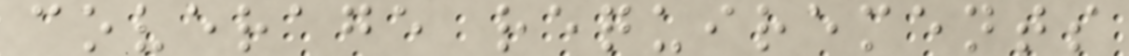coverage requirements
